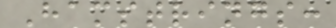Hamstrings:
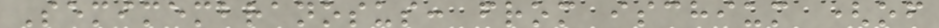Semimembranosus: from ischium (of
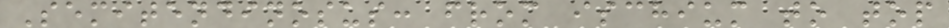Semitendinosus: from ischium to top
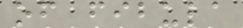of fibula
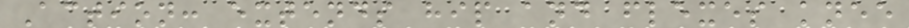Action: extends hip and flexes knee
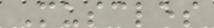Muscles
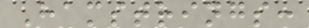Hamstrings:
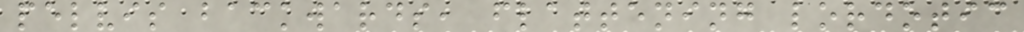pelvis backwards, flattening lordotic
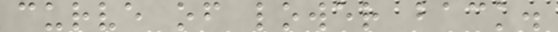curve of lower back.
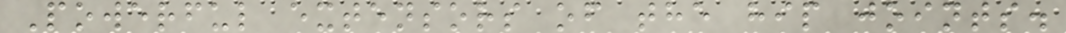Powerful extensors of the hip joints.
